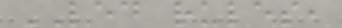LED rules,
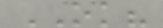OK?
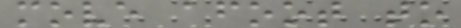move afoot to
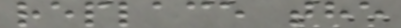replace the
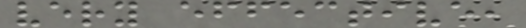very effective,
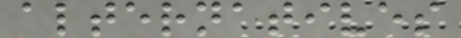alternatives
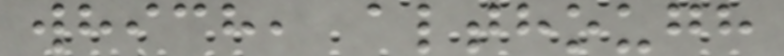which, although
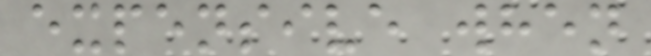expensive when
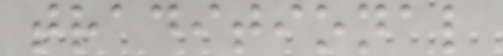traditional
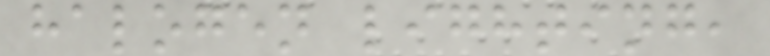halogen lighting,
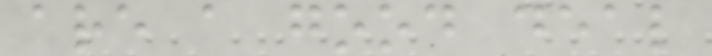are a good deal
